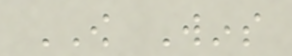OW Wins
